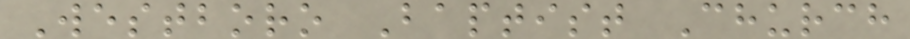Westboro Baptist Church
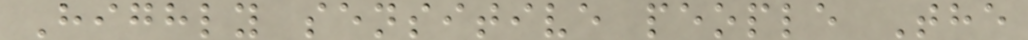Highly sensitive people The
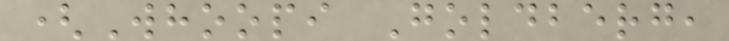(Whoopi Goldberg,
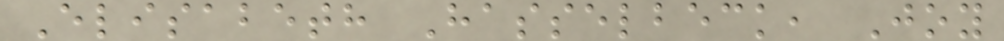Elisabeth Hasselbeck, Joy
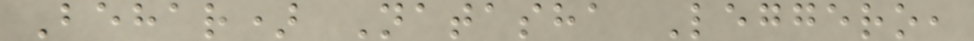Behar) Natasha Leggero,
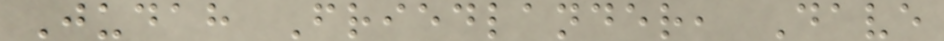Judah Friedlander, Dave
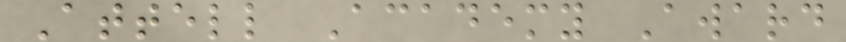Attell Academy Award
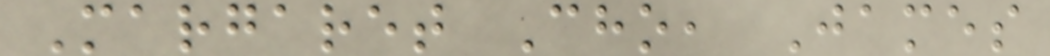Margaret Cho, James
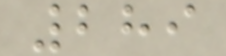289
